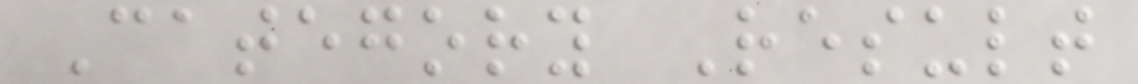Category Result
